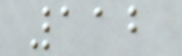112
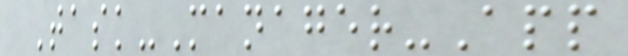Task-Manager-App
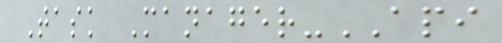Task Manager-API
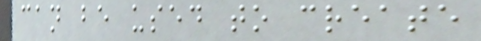can be used to create
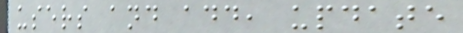users and add, update
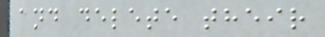and delete their
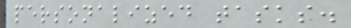personalized tasks.
